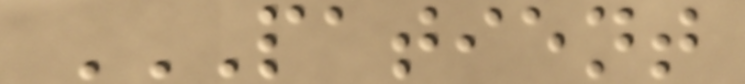PATIENT
